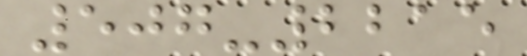507-2215
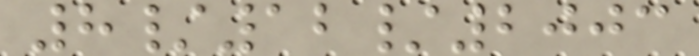8/12/2003
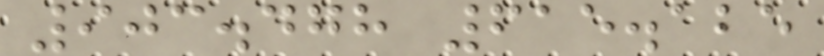903.478 615.125
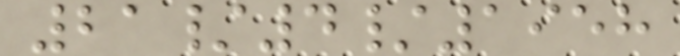21/4/1958
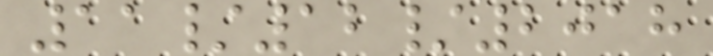11/12/2018
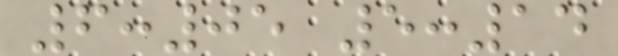6:05 5:14
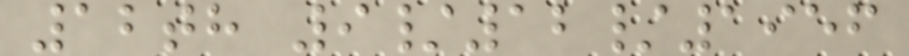12th 9/12/1956
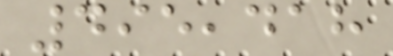495,418
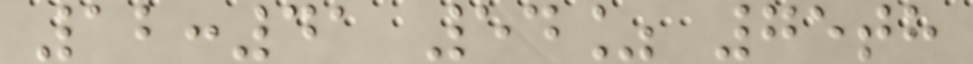12:41 54% 75th
